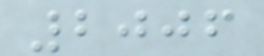2006
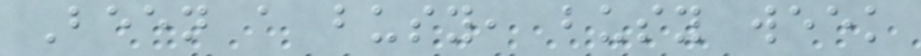Been a busy, busy week
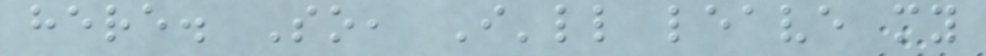here. So, I'll leave my
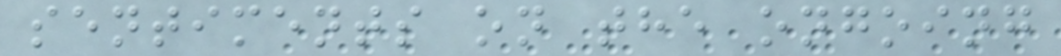sentiments on the ongoing
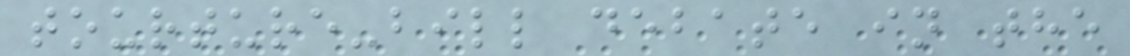tourture-bill debate in the
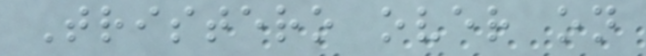Tristero over on
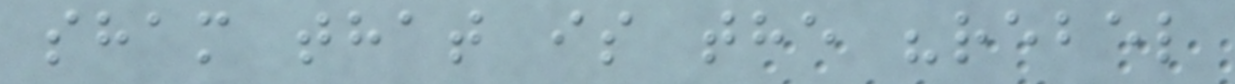sham that is the "rebel
